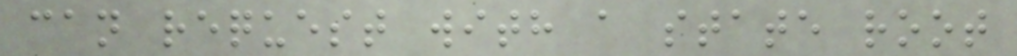can request with a state root
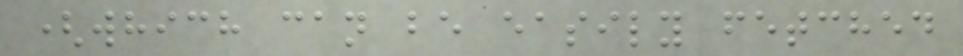(which can be easily fetched
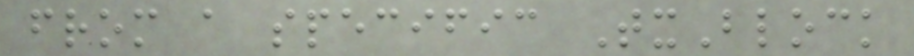from a specific TxBlock
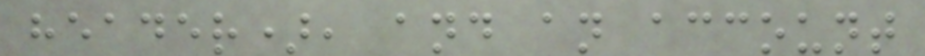header), and an account
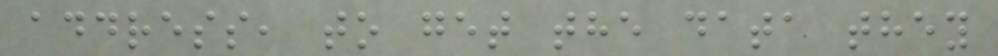address, to get the data they
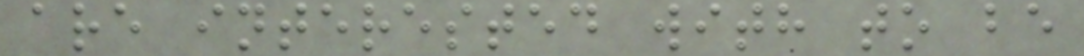are interested with to be
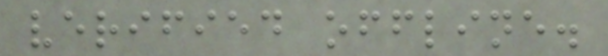verified offline.
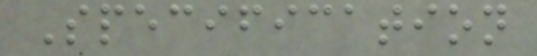Specification
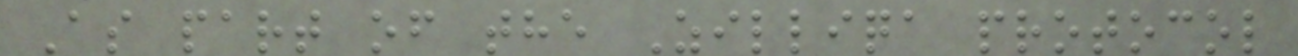As part of the Zilliqa protocol
